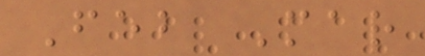Feb Mar
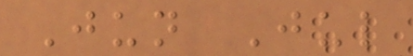Jun Jul
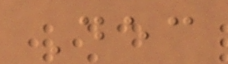Dec
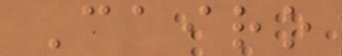Cairo
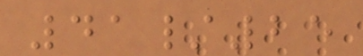41/25
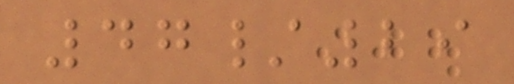47/29
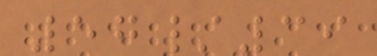57/39
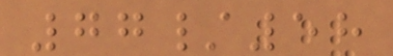77/58
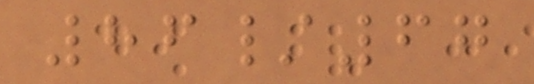86/67
